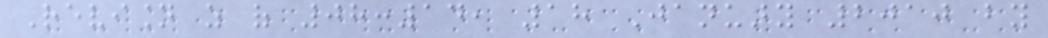Revision as of 08:14, 18 January 2010 by
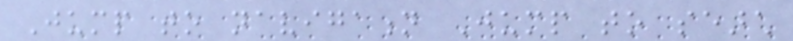Jump to navigation Jump to search
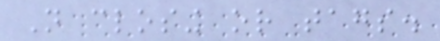Not closing or tags.
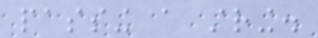passing a string.
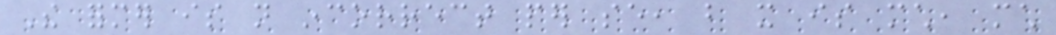The former is not incorrect per se, but it is much, much
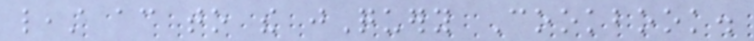least according to the jQuery Cookbook.
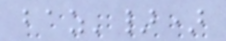baz'})
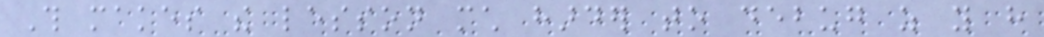This makes the lesson much harder to debug as you have
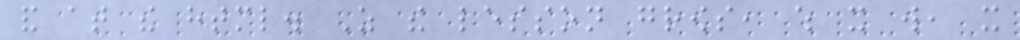and at the html. As the lesson grows, which it will, it
